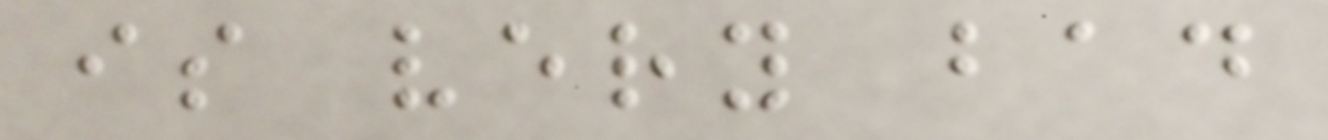is very bad
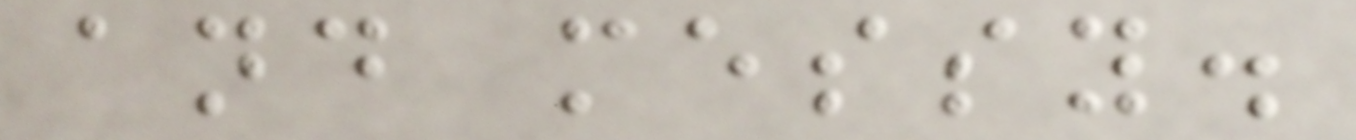and messy.
